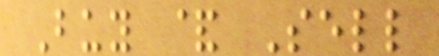Buy & Sell
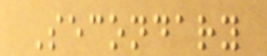Secondary
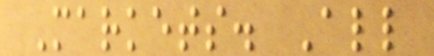Markets. All
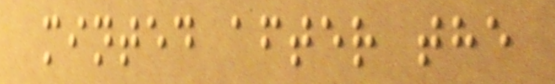minted after the
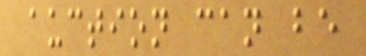auction can be
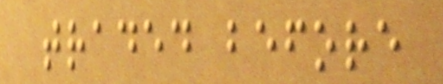traded before
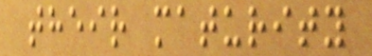their maturity
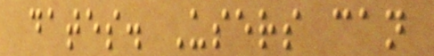dates. Users can
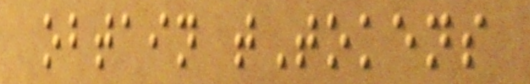obtain tTokens
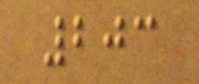203
